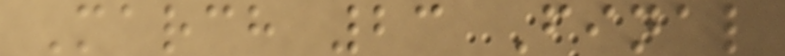March 23 Final
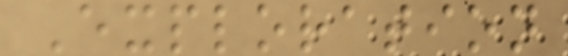Exploration
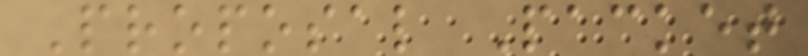Proposal Packet
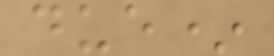due*
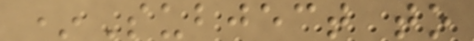*Subject to
